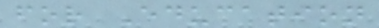for Education
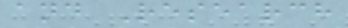and Research
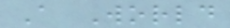A World
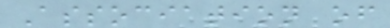Association of
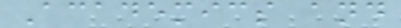Academics and
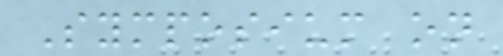Symposium on
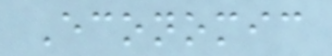Economic
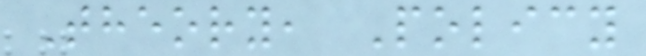Theory, Policy
